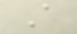A
